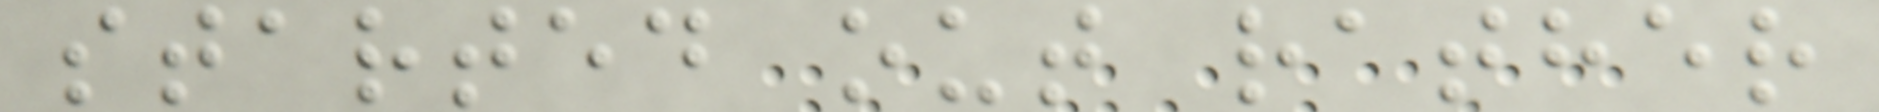started out rather
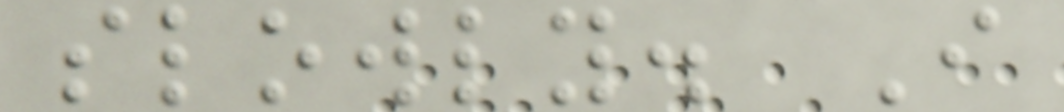slowly. I
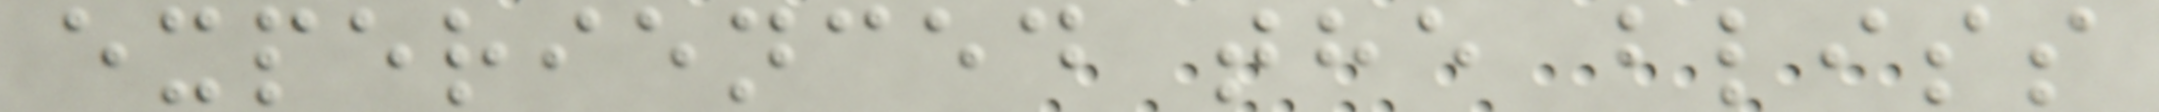experienced the bliss
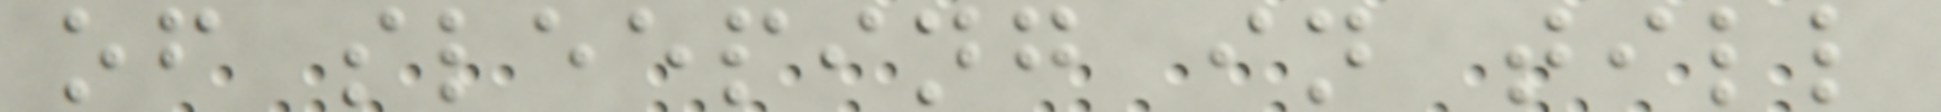of sleeping in till
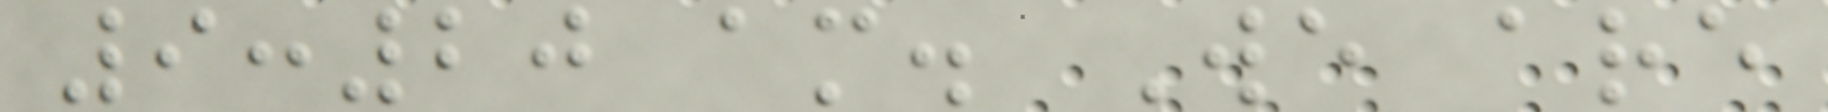9:20 am. We are
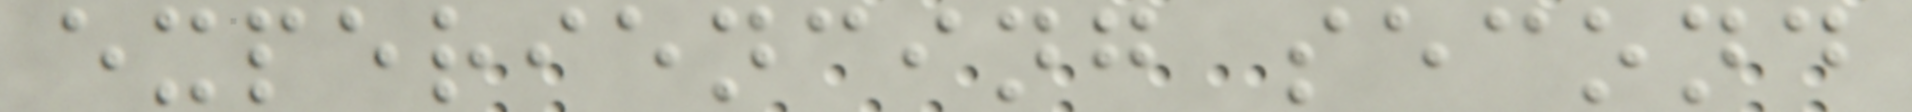experiencing second
